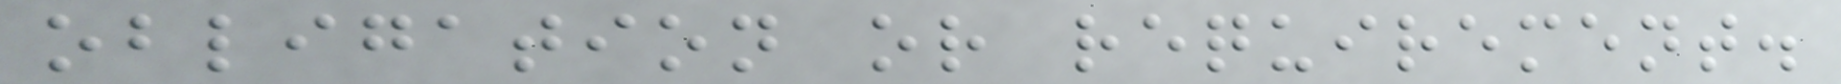obligation or requirement.
